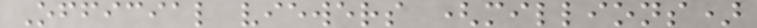Official viewers (millions)
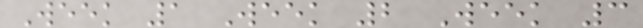Week 1 Week 2 Week 3
